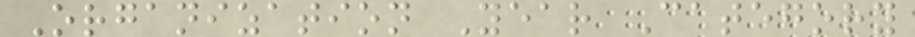Organization Year Category
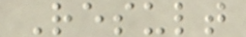Result
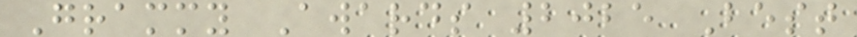Grammy Awards 2025 Best
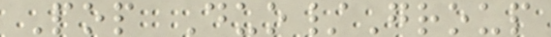Pop Duo/Group
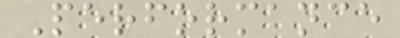Performance
